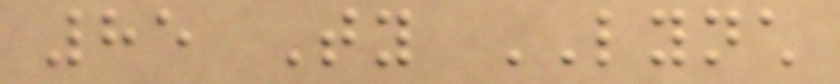85 Ty LYNCH
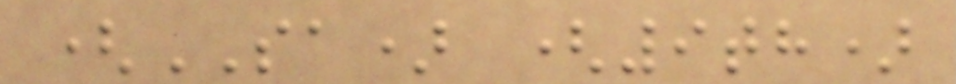(SA) (9th)
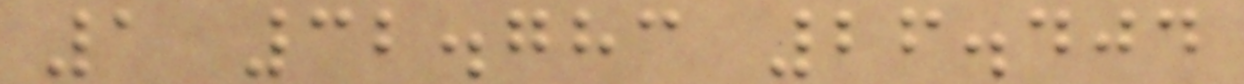1 32.783 26.404
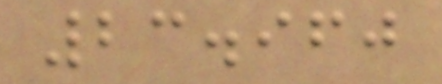23.960
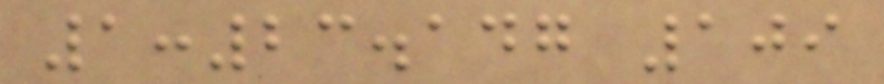1:23.147 109
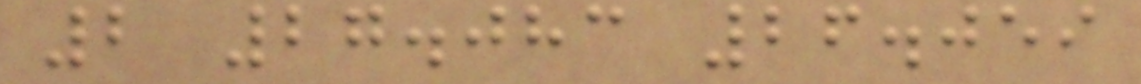2 27.083 26.059
